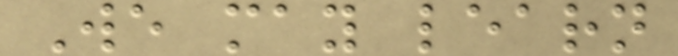We may learn
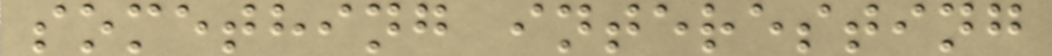something interesting
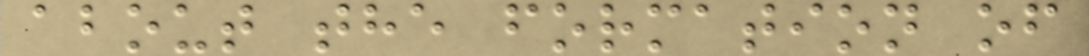about the formation of
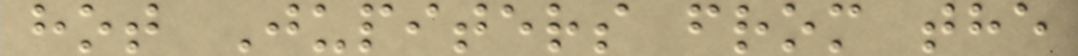hot Jupiters from the
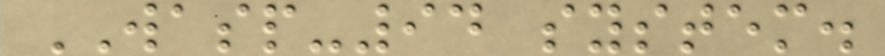WASP-94 system.
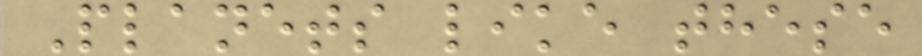Planets like these
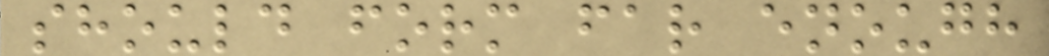should form far enough
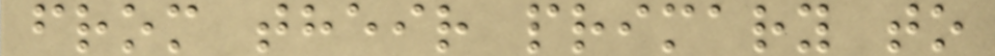from their primary to
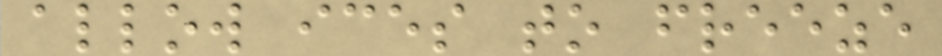allow ices to freeze
